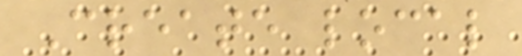Create local
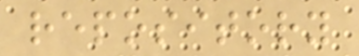repository
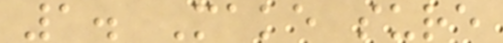1. Make sure
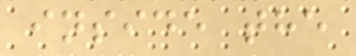inside the
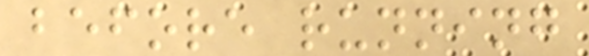before running
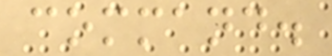command.
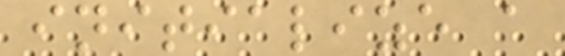initialize a
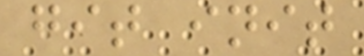git init
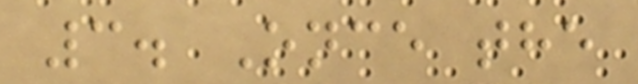3. Once the
